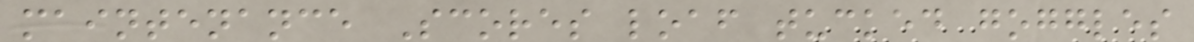maintenance Scores loaf tucked goggles
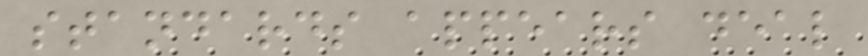standards appears deal
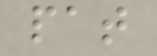pat
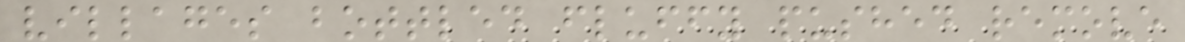villages bottled fluffy pushed remove
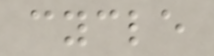cycle
